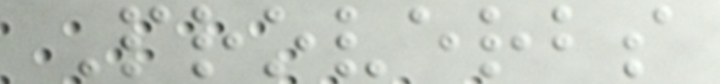Proverbs
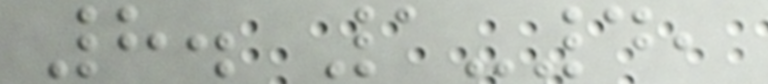8. 1-4,
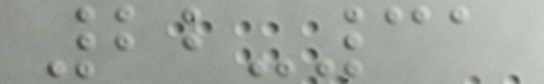22-31
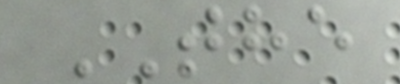THE
